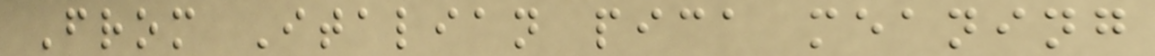From Italian pica meaning
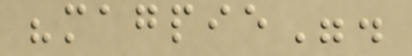"magpie".
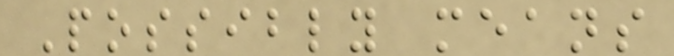Possibly means
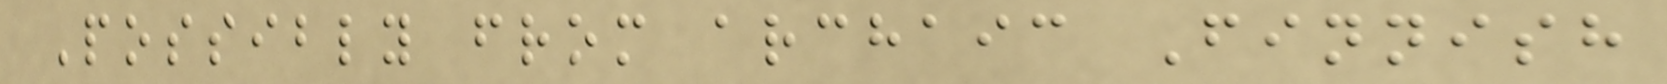Possibly from archaic Finnish
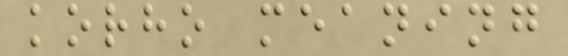korho meaning
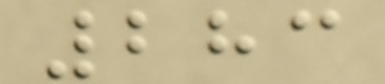283
